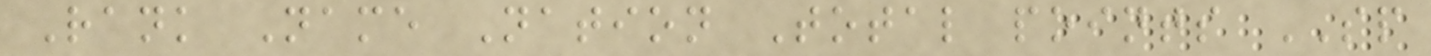Rank Name Nation Total points SP
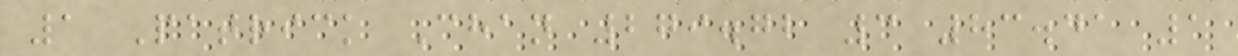1 Patrick Chan 279.72 3 83.41 1
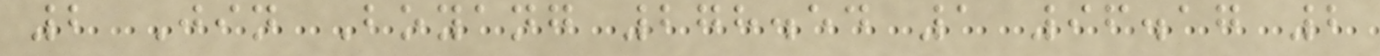2 Jin Boyang 278.54 1 96.17 2
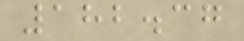182.37
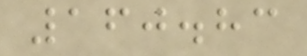160.83
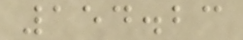154.23
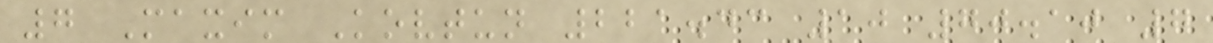7 Maxim Kovtun 221.43 10 70.10 7
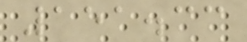151.33
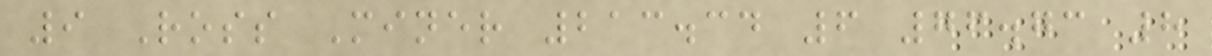9 Ross Miner 213.34 6 76.73 8
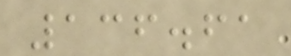136.61
